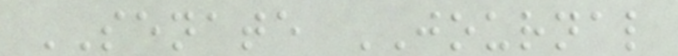SENATE JOURNAL
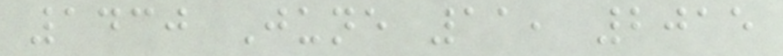1430 June 11, 2015
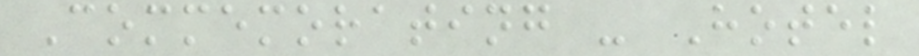Commemorating - Hotel
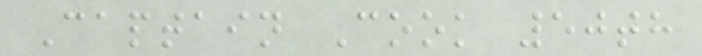Captain Cook 50th
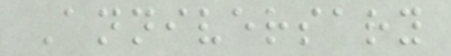Anniversary
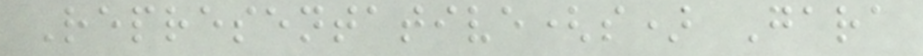Representative(s) Gara
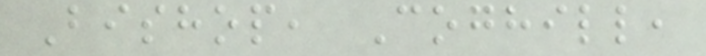Bishop, Coghill,
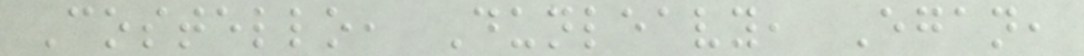Costello, Dunleavy, Egan,
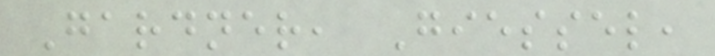Gardner, Giessel,
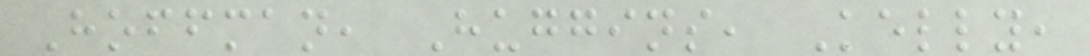Hoffman, Huggins, Kelly,
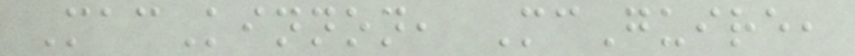MacKinnon, McGuire,
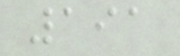191
